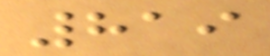819
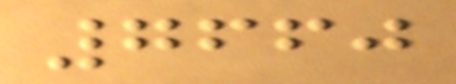7660
